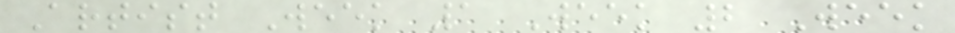Artist Week 1 Week 2 Week
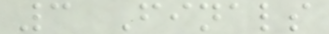3 Finals
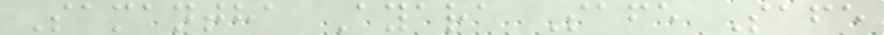Samantha Ayara Safe Safe
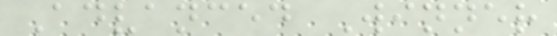Advanced Winner
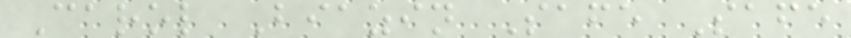Carol Biazin Safe Safe
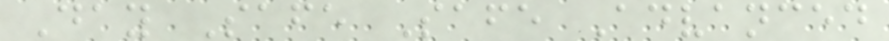Day Safe Safe Advanced
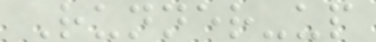Runner-up
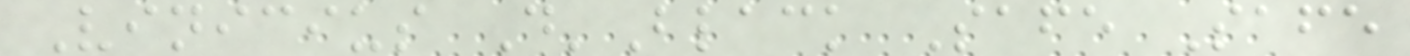Vinicius D'Black Safe Safe
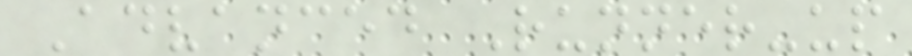Advanced Runner-up
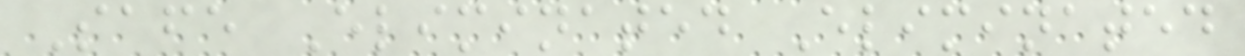Safe Eliminated Eliminated
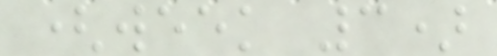(week 3)
